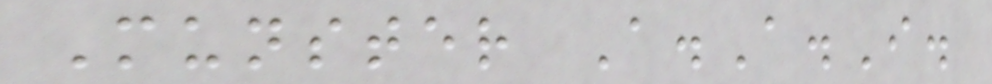Munster A.A.I.
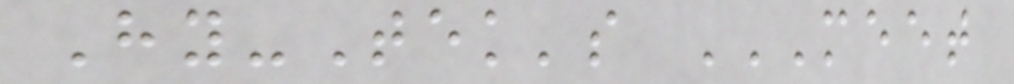Hy-Tek's MEET
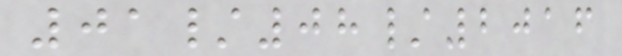01/08/2016
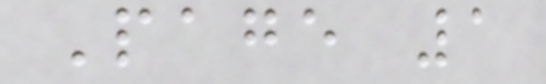Page 1
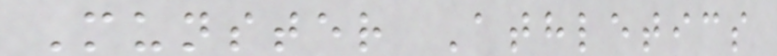Munster Athletics
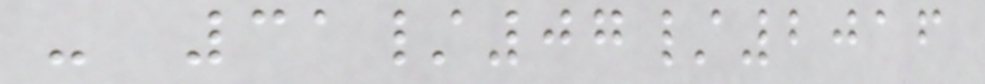- 31/07/2016
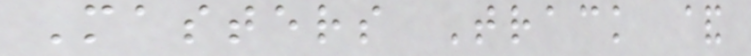Masters Track &
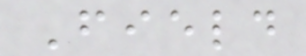Field
